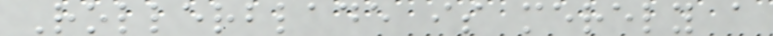Rollerblade is merely a
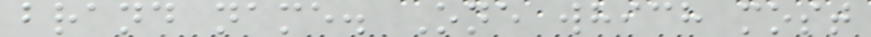brand name. One which most
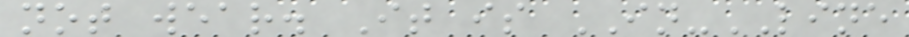not wear. It is IN-LINE
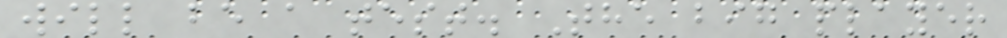will be a test. The big player
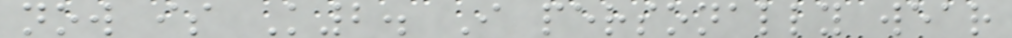now is K2. I personally wear
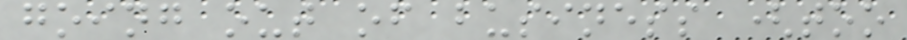going out of business (too
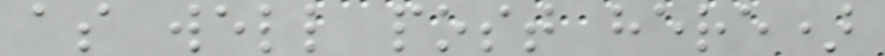as well post here)
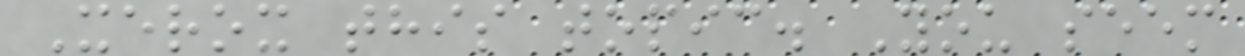Xerox this topic. You seem
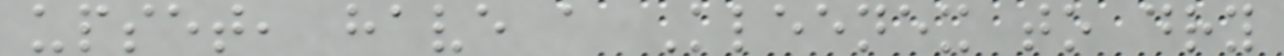upset, have a Kleenex to dry
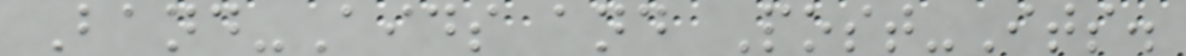Band-Aids and Post-Its.
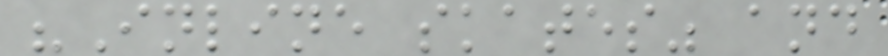"Inline skates" and
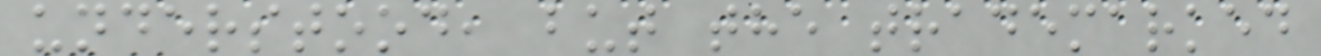understood, but the trademarked
